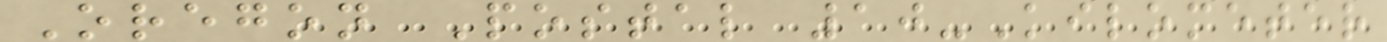Oregon Postal 10-Kilometer
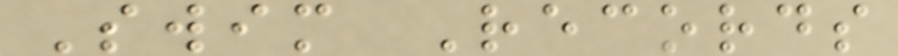Swim Records
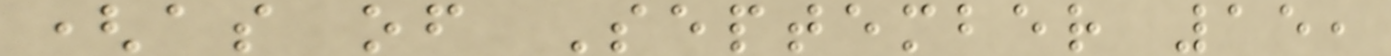(as of September 15,
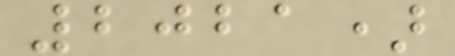2021)
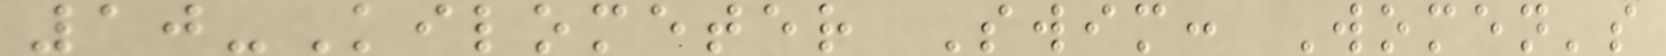10-Kilometer Swim: Women's
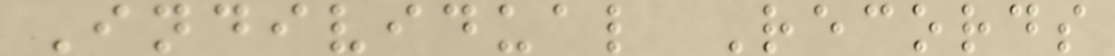Individual Records
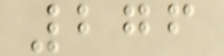276
